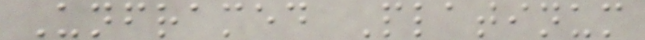Unframed Platinum
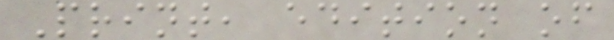Print, edition of
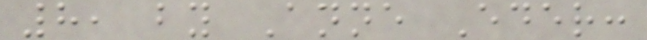8, by Anne Eder:
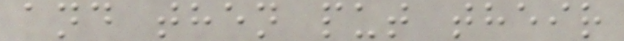and then put their
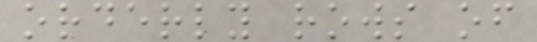orderly rows of
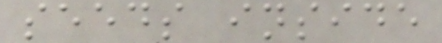seeds inside
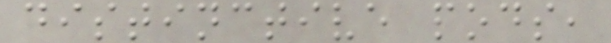distinctive pods,
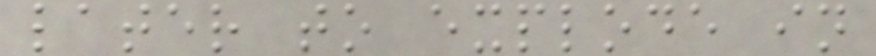later to explode in
